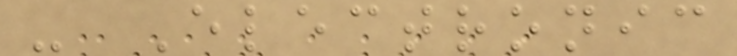- Electronic
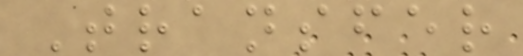Transfer
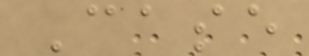Case
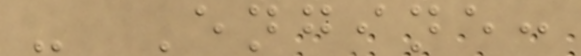- Engine:
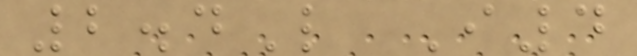2.4L I4
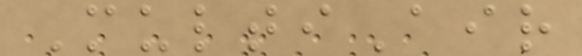MultiAir
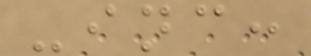-inc:
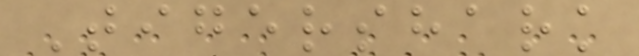Tigershark
